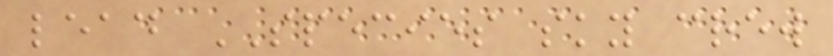lead SPECIES sky crew
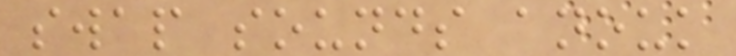swap sounds anouk
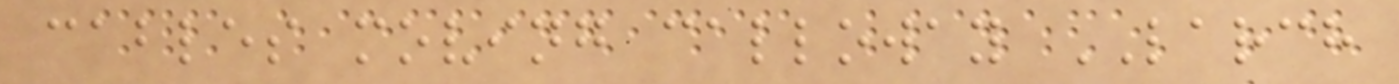cables moving calloway LARCH
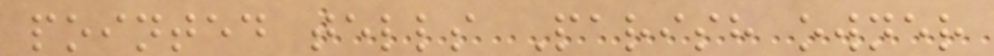pointed tells Parish owner
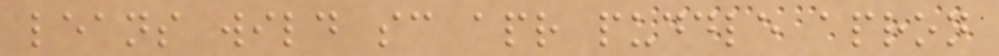leans wild sc apr puddle apron
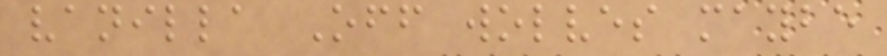vanilla Off wolves maybe
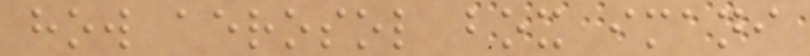how aerosol box imani
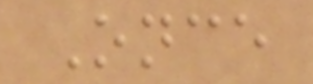Once
